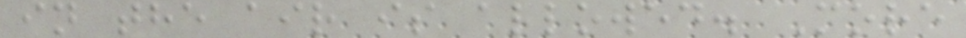in the air is allowed. More
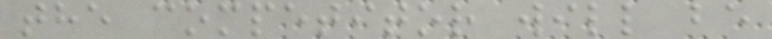the competitor will be
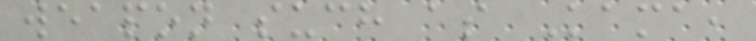weapon such as Kama,
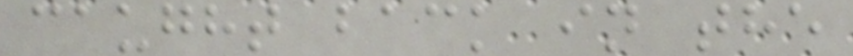caught back in the
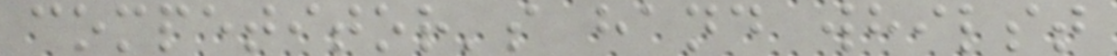competitor's hand whilst
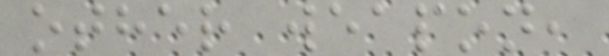other weapon,
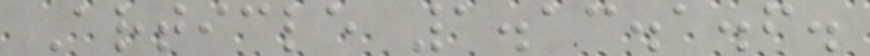Article 1.13.1.6.
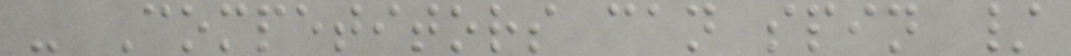- Competitors can spin /
